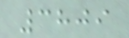3809
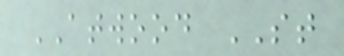ATWOOD ST
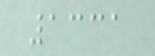1331
